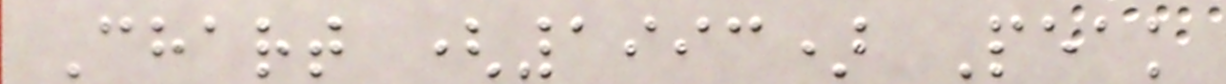Chart (1993) Peak
